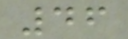46
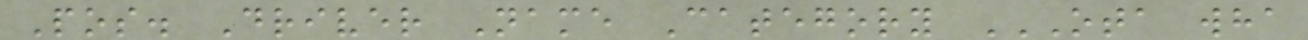Pos. Driver Name Category OTA WHA
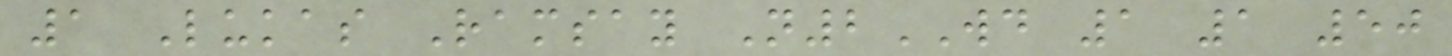1 Lukas Ramsay N2WD 1 1 50
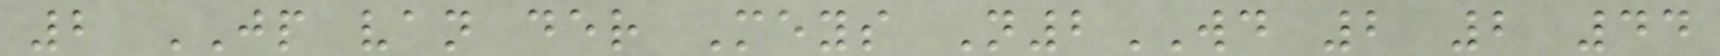2 JP van der Meys N2WD 2 2 44
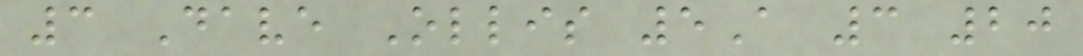3 Dave Ollis 5A 3 20
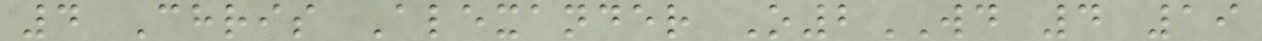4 Chris Alexander O2WD 4 19
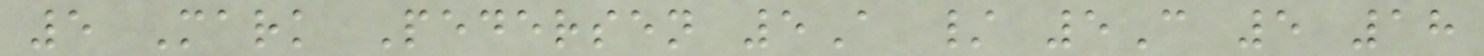5 Mark Pedersen 5A / 5C 5 18
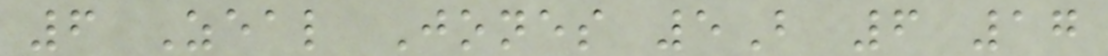6 Zeal Jones 5B 6 17
